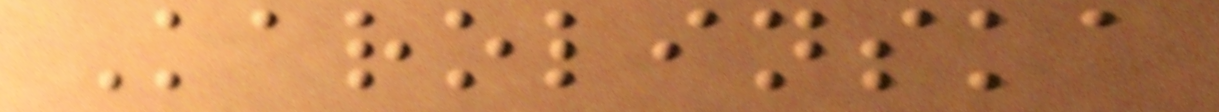Karolinska
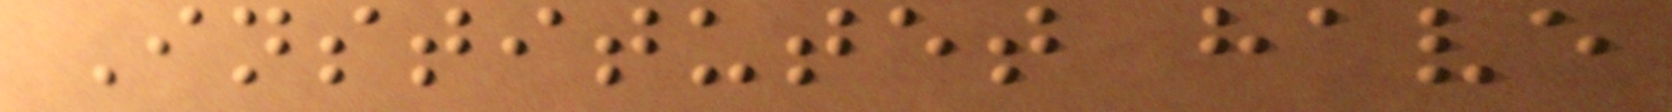Institutet have
